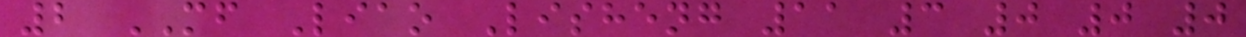2 MF Liao Lisheng 11 3 0 0 0
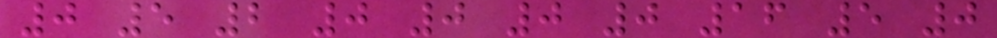0 5 2 0 0 0 0 16 5 0
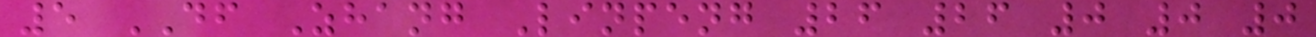5 DF Zhang Linpeng 26 26 0 0 0
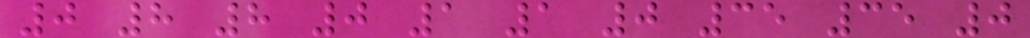0 8 8 0 1 1 0 35 35 0
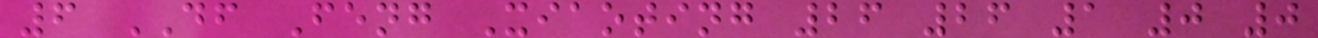6 DF Feng Xiaoting 26 26 1 0 0
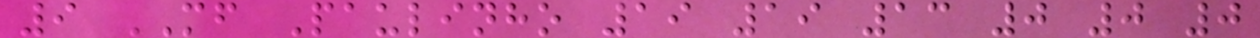9 MF Paulinho 19 19 13 0 0 0
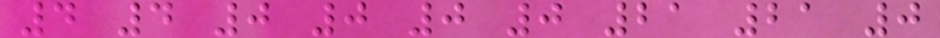4 4 0 0 0 0 21 21 0
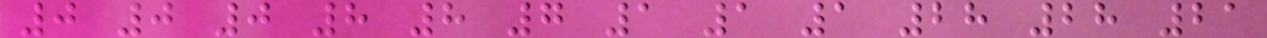0 0 0 8 8 7 1 1 1 28 28 21
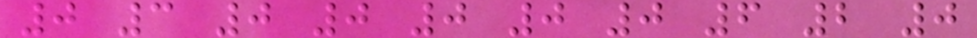0 3 0 0 0 0 0 6 2 0
